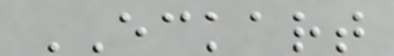ECKART
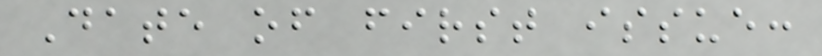Date of first issue:
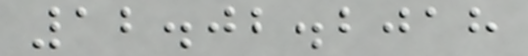12.02.2018
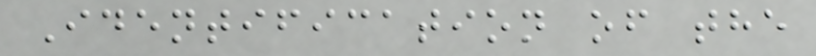Identification of the
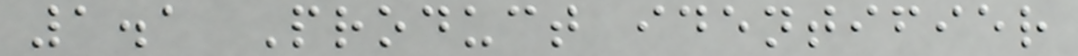1.1 Product identifier
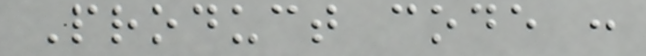Product code :
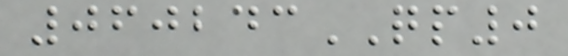060243QP0
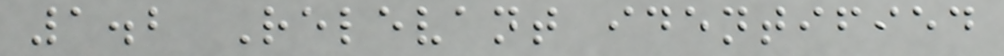1.2 Relevant identified
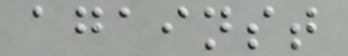against
